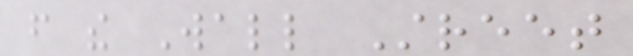from the Wall Street
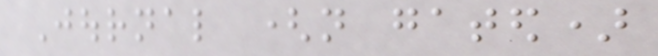Journal (not gated)
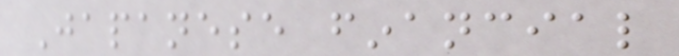Japanese financial
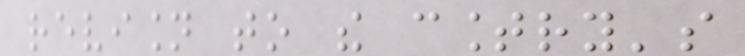revision to the country's
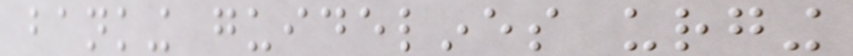banking guidelines urging
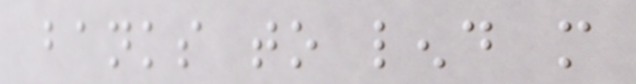banks to lend more
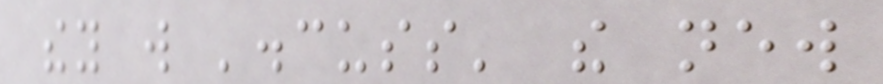they will 'discuss' the new
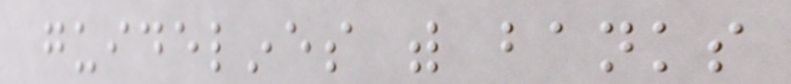guidelines with banks
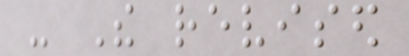- The revised
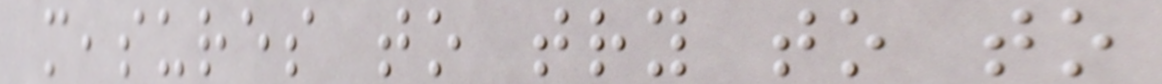measures to try to to
